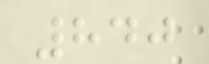840
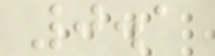0.1
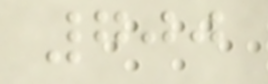700
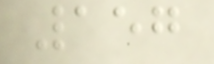157
